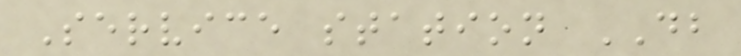Service station DB
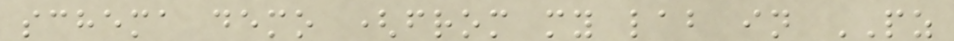schema demo (from my lab in PZ
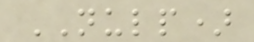NULP)
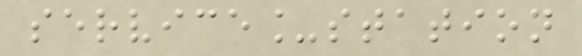service_station
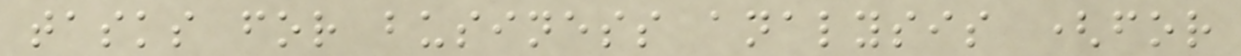tasks for business analysis (for
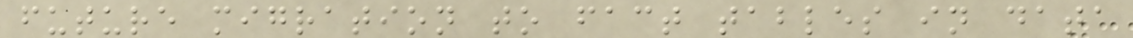future migration to fact tables in data
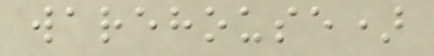warehouse)
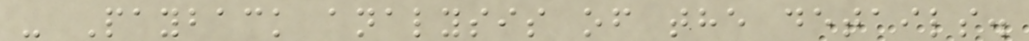- Payback analysis of the details.
